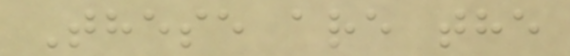These are the
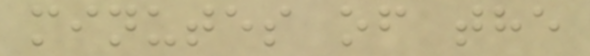minutes of the
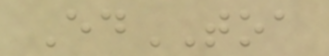EdTOA
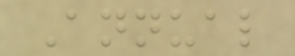Annual
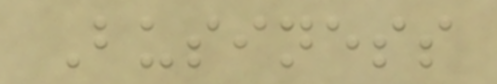Business
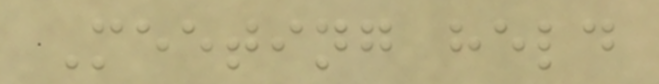Meeting held
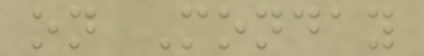on Monday
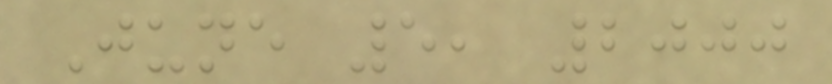June 5, 2000
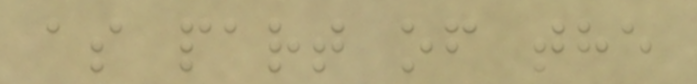as part of the
